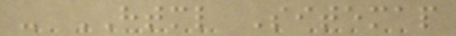- HTML Sitemap
